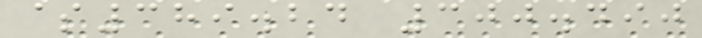$389.24 300.490
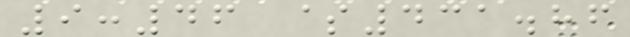9:46 $431.86
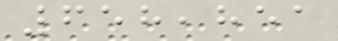658,851
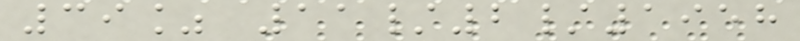39% 11/2/1958
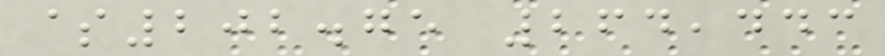$202.75 264,443
